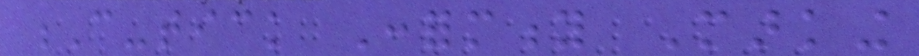C-tick Conformity Marking
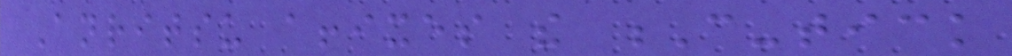Anritsu affixes the C-tick
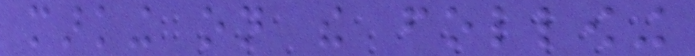marking on the following
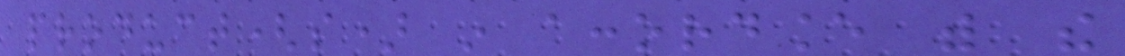product(s) in accordance with the
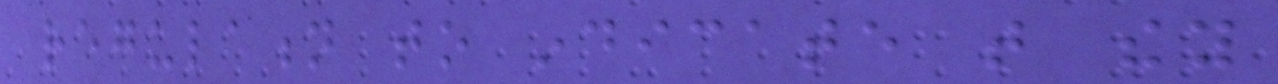regulation to indicate that they
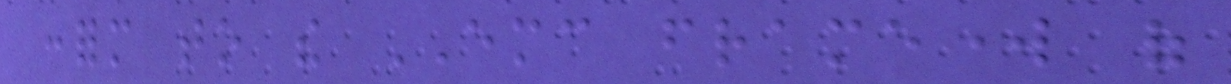conform to the EMC framework of
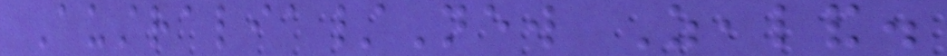Australia/New Zealand.
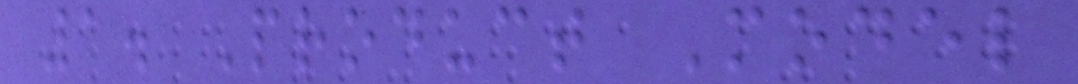1. Product Model
